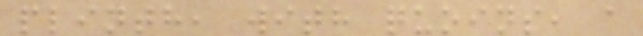plinth, with quoins, a
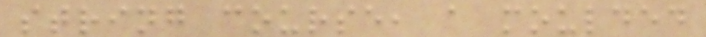string course, a moulded
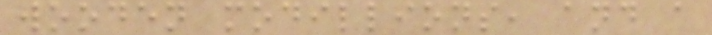wooden modillions, and a
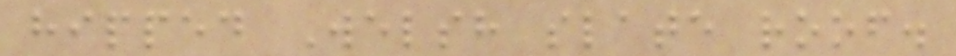hipped Welsh slate roof.
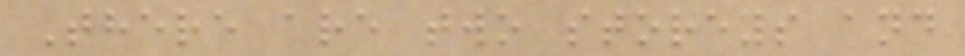There are two storeys and
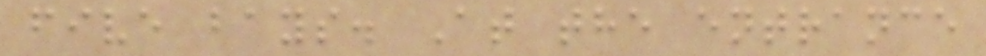five bays. At the entrance
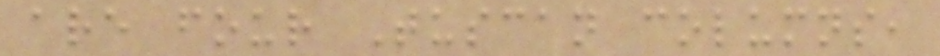are four Tuscan columns,
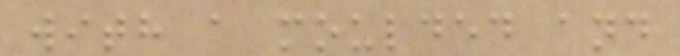with a moulded and
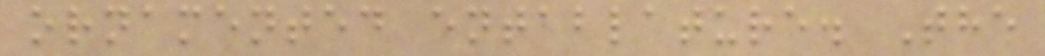ornamented entablature. The
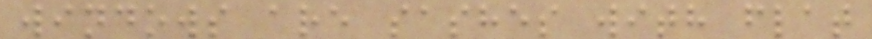windows are sashes with flat
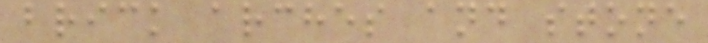brick arches and stone
